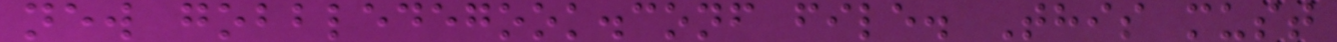new gobbledegook.conf file. This must
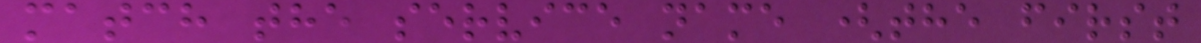match the service name (the first
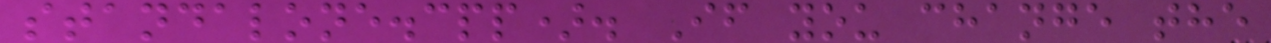standalone.cpp). If you change the
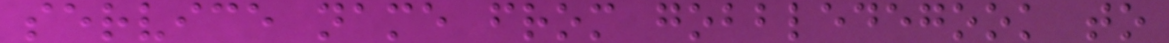service name from gobbledegook to
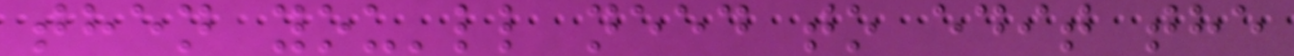then you'll need to edit the
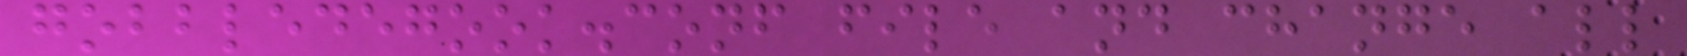gobbledegook.conf file and change all
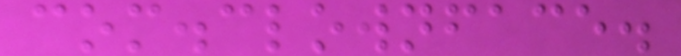com.clownface.
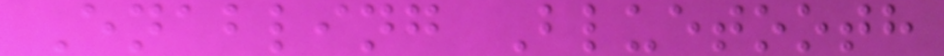Enabling Bluetooth
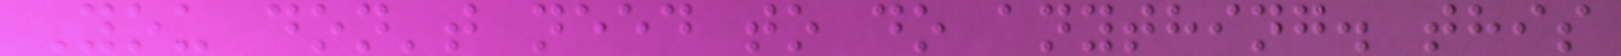You don't need to do anything. this
